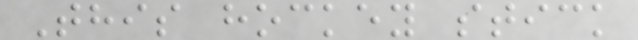This hockey stick
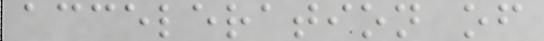acceleration of
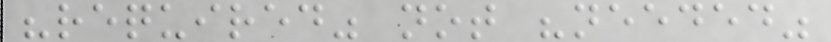"required" not "needed"
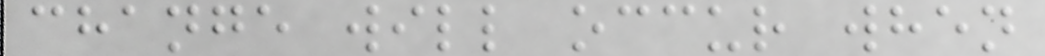change will occur when
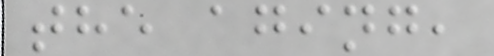the aging,
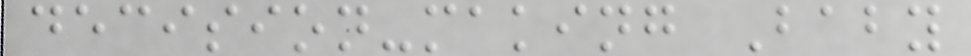decision-making Baby
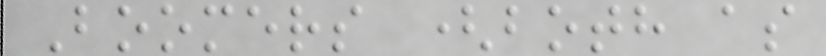Boomers (both as
